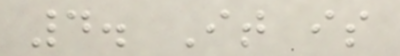4. It is
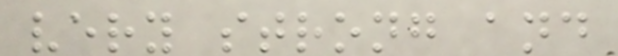very strong and
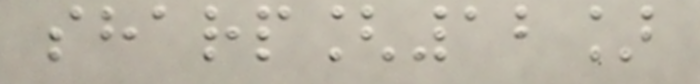sharp[12]
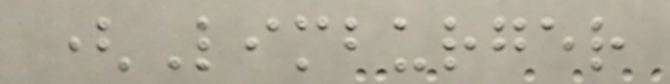(Limburger
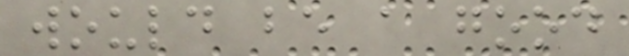would be a good
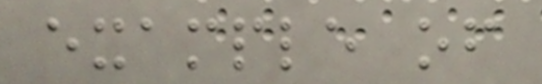example of
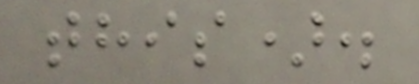this).
